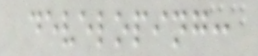developing:
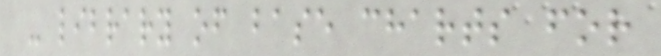- library of base charts for
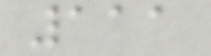111
